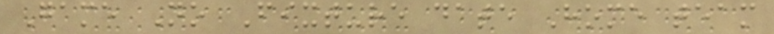Game No Fixture date Home team
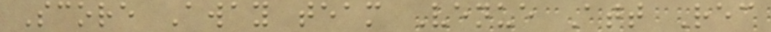Score Away team Venue Att Rec
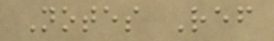Notes Ref
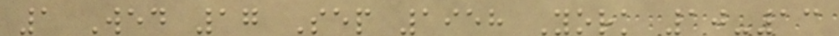1 Wed 17 Sep 1958 York 10-13
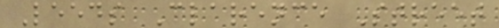Leeds Clarence Street
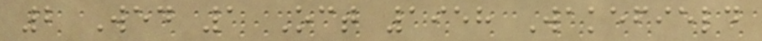2 Wed 1 Oct 1958 Wakefield
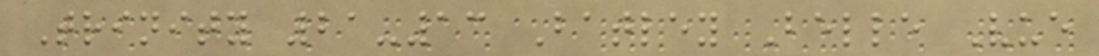Trinity 21-13 Batley Belle Vue
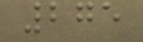275
